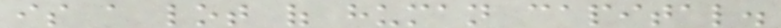is a lot of human capital.
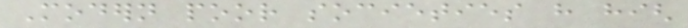Modern poor societies have high
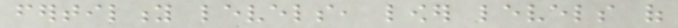fertility levels, lower levels of
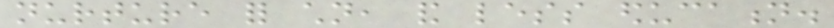nurture for children, and less education.
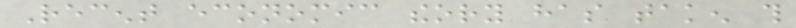Recent economic theory has taken this
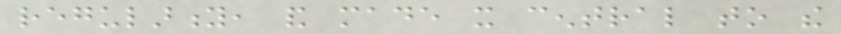regularity, and made it central to the
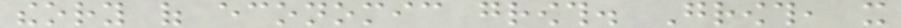theory of economic growth. Growth, it
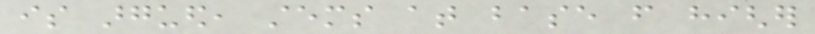is argued, stems at base from higher
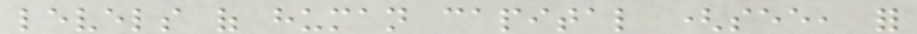levels of human capital (see, for
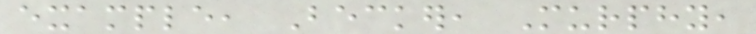example, Becker, Murphy,
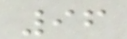96
